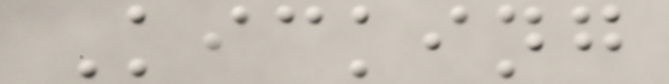Kicking
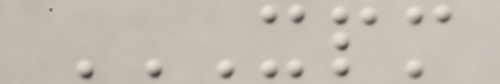XPM
